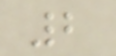2
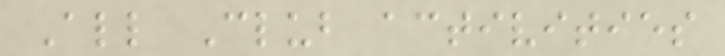All Club activities
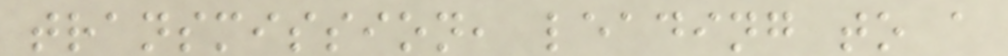transmission, leading to a
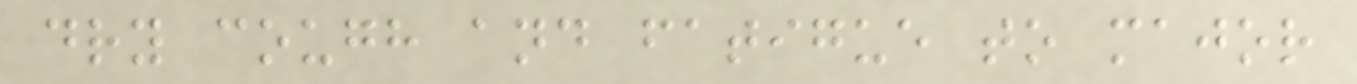dry cough and fatigue to major
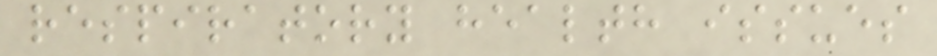respiratory health issues
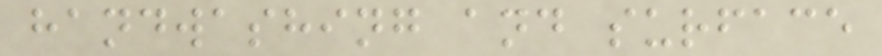handwashing and surface
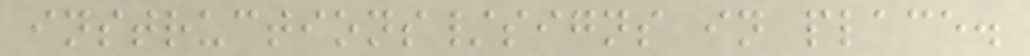instructions/signs in place.
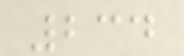234
